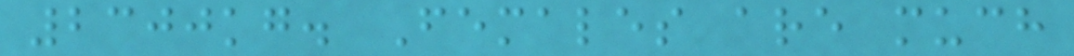2300kg. Females are much
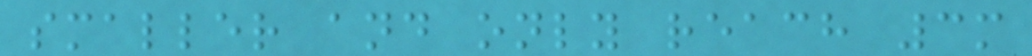smaller and only reach 3m
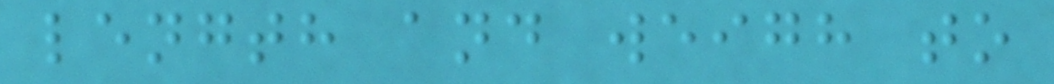length and weigh to
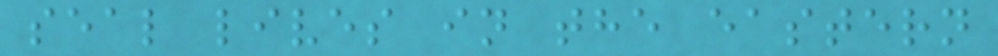seal lives in the eastern
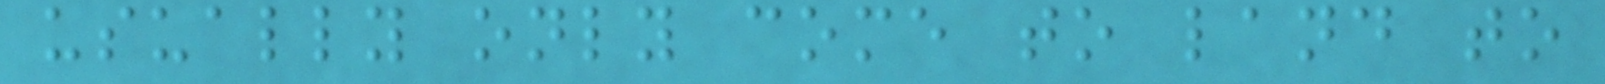usually only come to land to
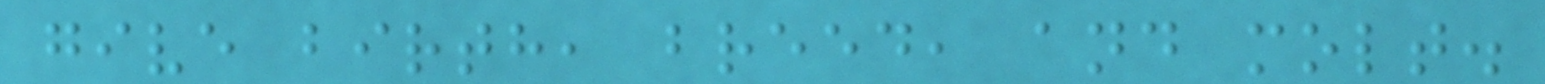give birth, breed, and molt.
